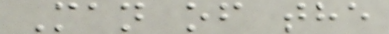Man of the
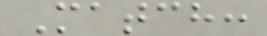Match:
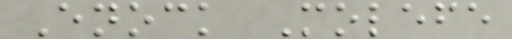Enock Molefe
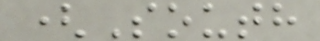(South
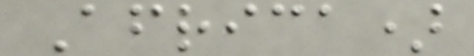Africa)
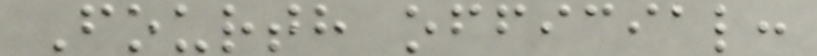Fourth official:
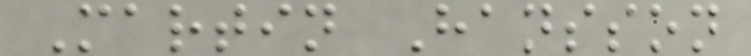Martin Hansson
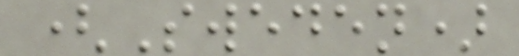(Sweden)
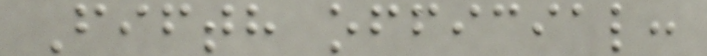Fifth official:
